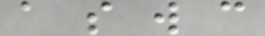a s w c
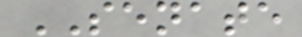SENATE
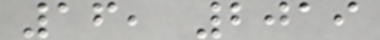16, 2019
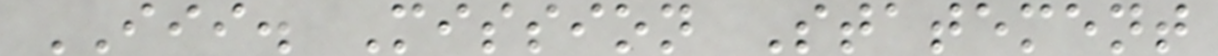III. Mission Statement
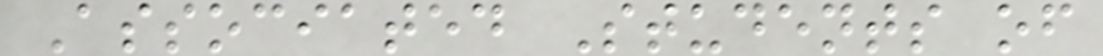Associated Students of
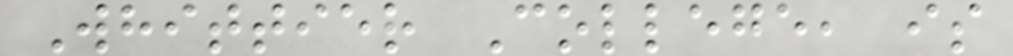Whittier College, is
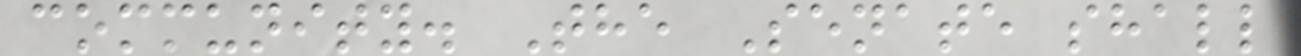community. The Senate shall
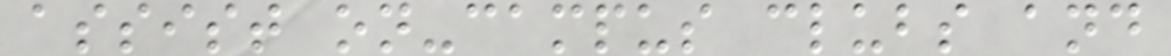assist on-campus clubs and
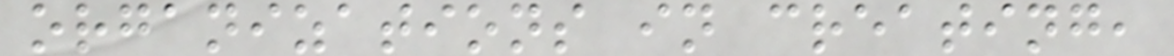organizations in creating,
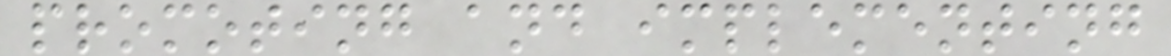promoting and implementing
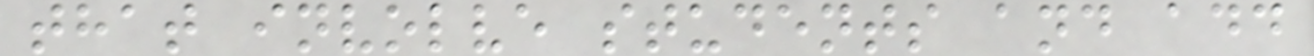that involve students and add
